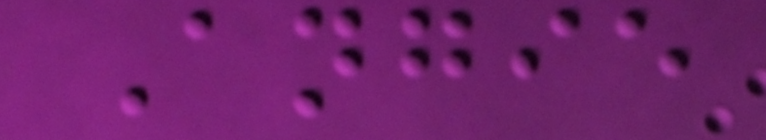Angie
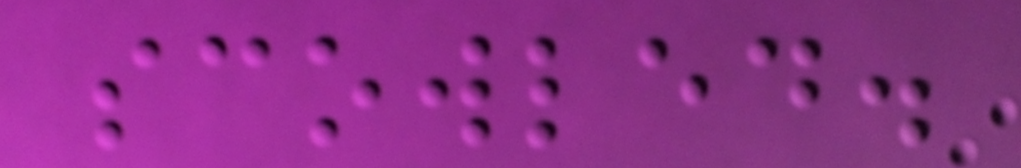scowled.
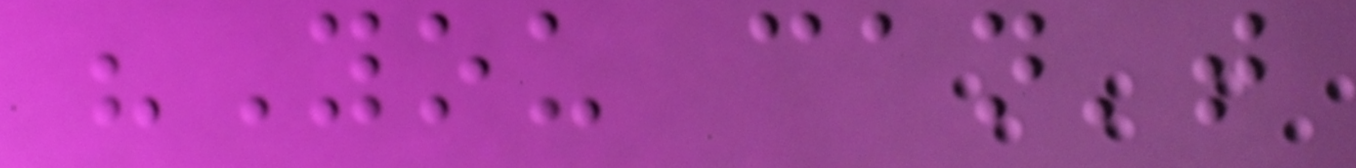"You can't
